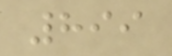899
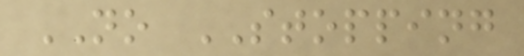NO STOPPING
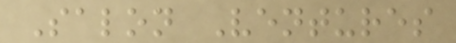Salon Ventures
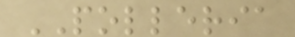POLLERIA
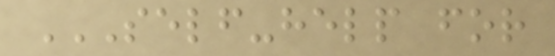SELF-HELP FOR
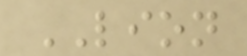LION
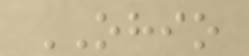OHIO
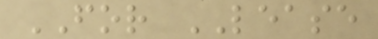FOR LEASE
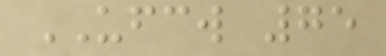UFCW 75
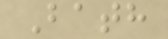Bath
